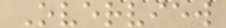Overview
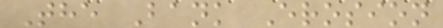The Bank Erosion
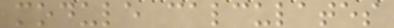module calculates
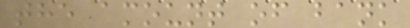the amount of bank
